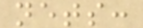nets:
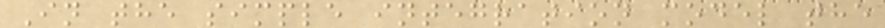In the simple integration model the
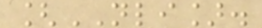[NLI].
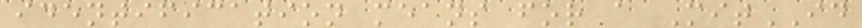identification means for a MitID
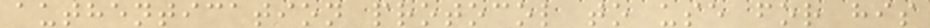authentication protocol to use for his
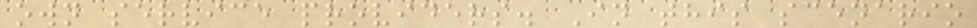own service providers. In this scenario
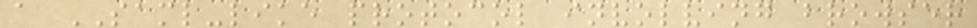a SAML-like protocol involving browser
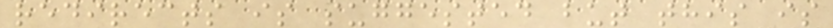redirects is suggested but this is
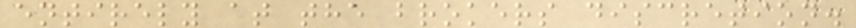entirely at the brokers discretion.
